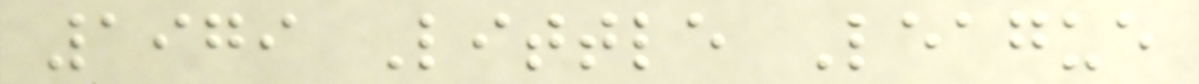1979 Little League
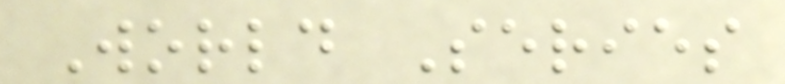World Series
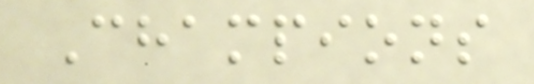Champions
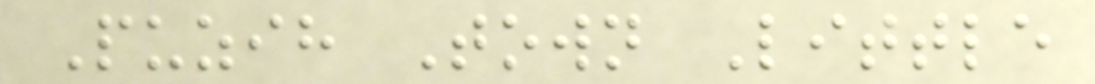Puzih Town Little
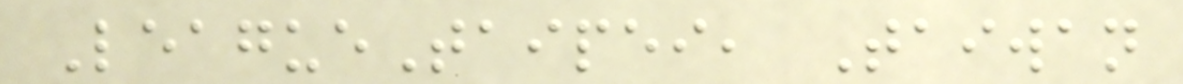LeagueTaipei, Taiwan
